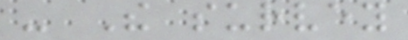- The survey
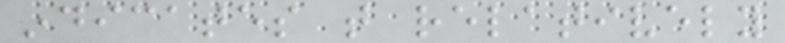indicates that relatively
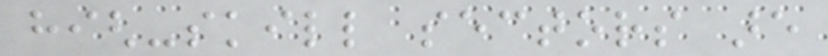high-skill sectors are
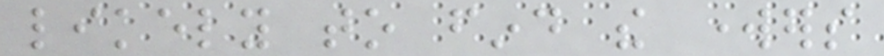likely to find the workers
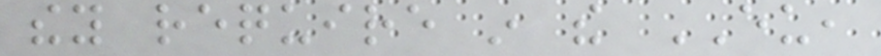they require in the EU,
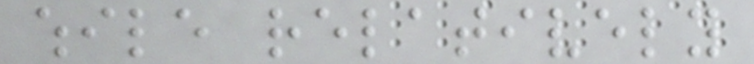while relatively
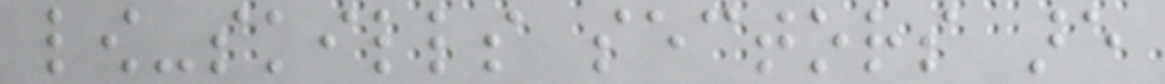low-skills sectors are
